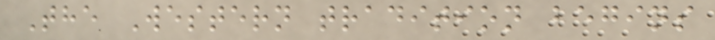The Western tradition begins
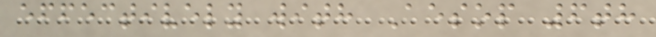effectively with Aesop 6th
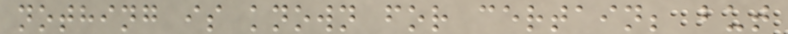nothing is known for certain; but
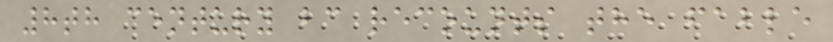8th century bc recounts the fable
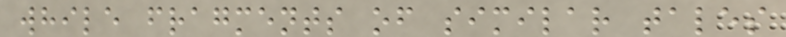while fragments of similar tales
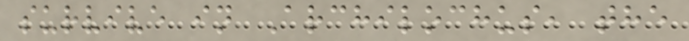survive in Archilochus, the
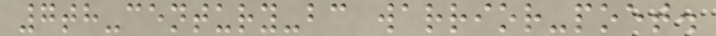7th-century-bc warrior-poet.
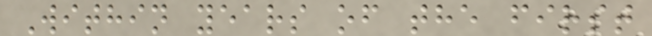Within years of the first
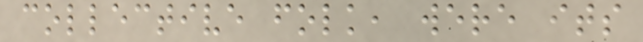collective folk, were its
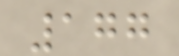177
